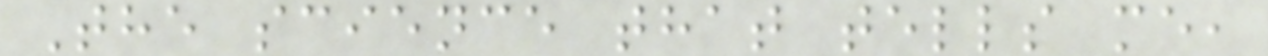The science that tells me,
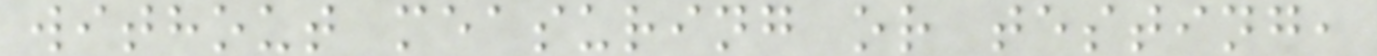without measuring or testing,
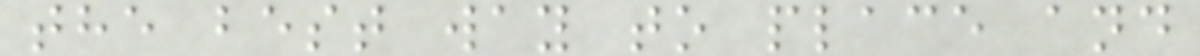the best way to place and
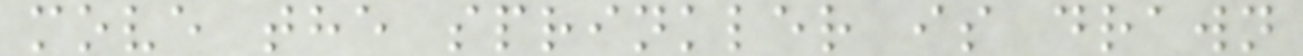move the sprinkler is drawn
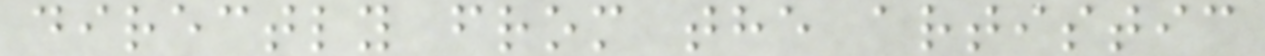directly from the artistic
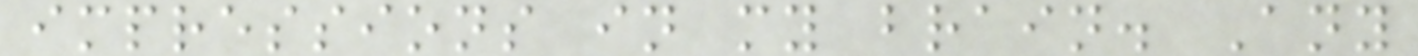impressions in my brain. Any
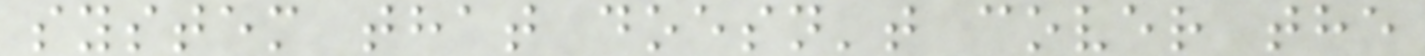system that doesn't cover the
